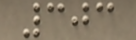303
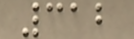312
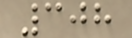308
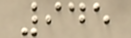945
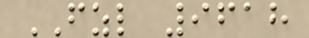FZL 9618
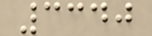3340
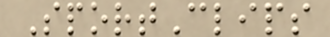SportClips
